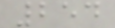254
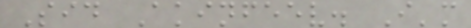Sid Akinfeev. I'm
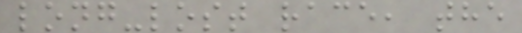long-lost race, the
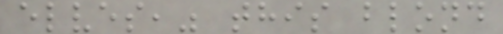elves," this blond
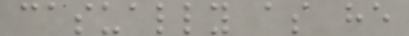casually as he
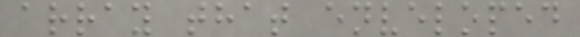array that enveloped
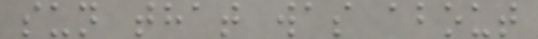sun that was about
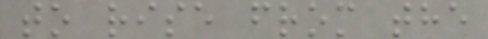to rise from the
